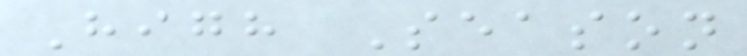High Season
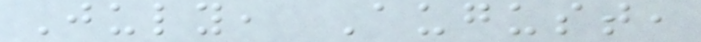July, August,
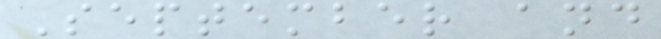September and
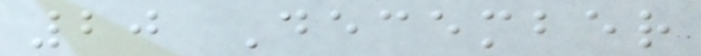20 December
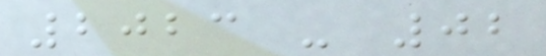2023 - 02
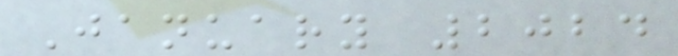January 2024
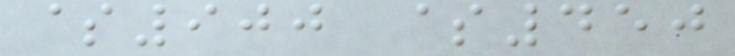$900 $450
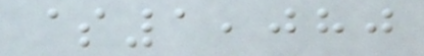$1,080
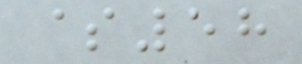$58
